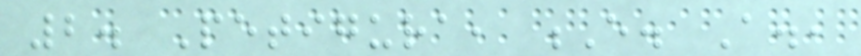2. Petigura, E. A.,
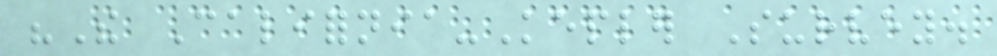"The California-Kepler Survey.
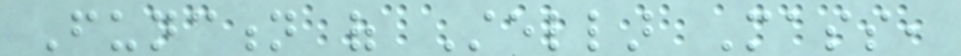Function of Stellar Mass,
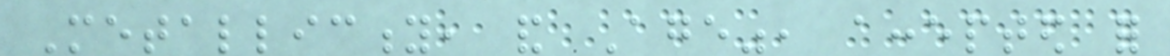Metallicity, and Age", accepted for
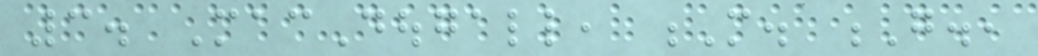3. MacDougall, M. G.,
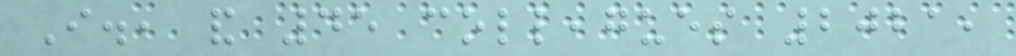I., and 45 colleagues 2021,
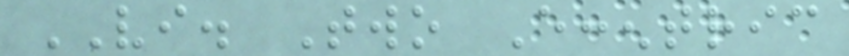VI. Two Eccentric
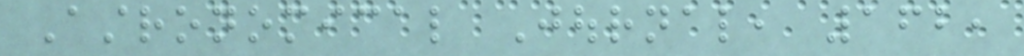Astronomical Journal, 162,
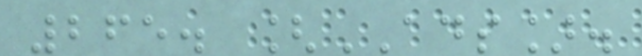265. [ADS].
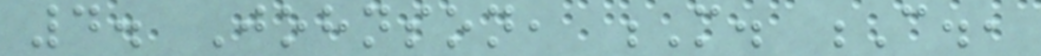4. Johnson, M. C.,
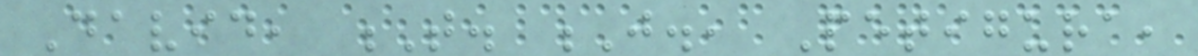David, T. J., Petigura,
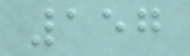157
